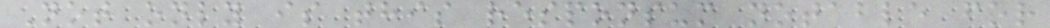Not only is this responsum notable for
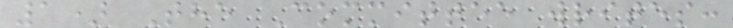1) The Committee writes:
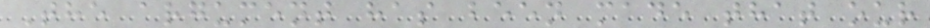The argument has been made that our
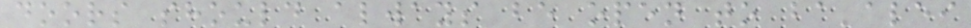doors should always be open to ba'alei
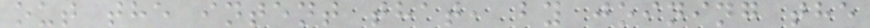out the intent that, by joining the
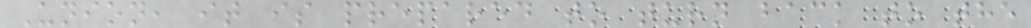Union, it is prepared to turn back to the
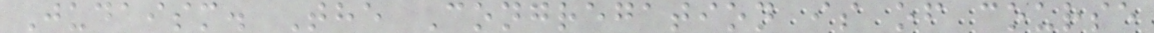Judaism. The Congregation is of course
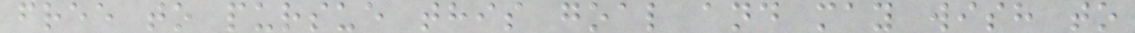free to pursue this goal and may wish to
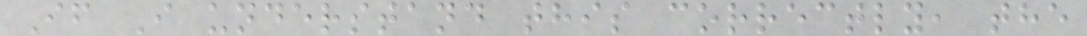If I understand this correctly, the
